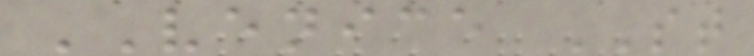VENICE ST
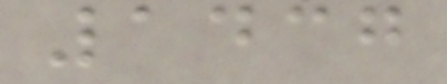1437
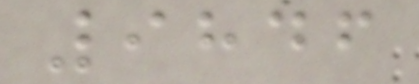9846
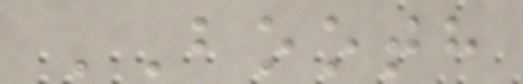BOOTH
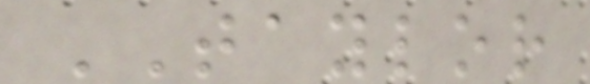TAYLOR
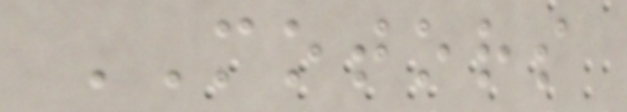MOTORS
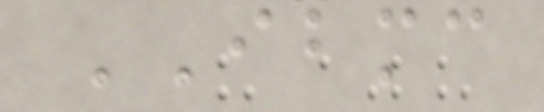IBMC
